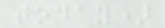today)
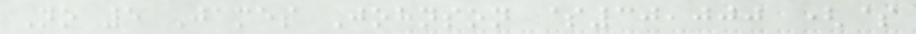No 5 James Johnson $30,000 ($
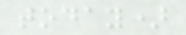today)
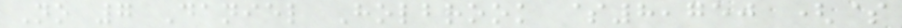No 7 Daniel Holbrook $8,750 ($
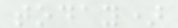today)
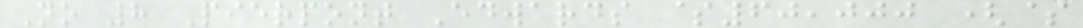No 8 Pierpont Edwards $60,000 ($
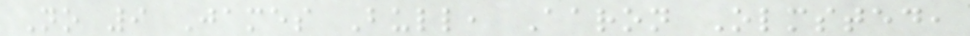No 9 James Bull, Aaron Olmsted,
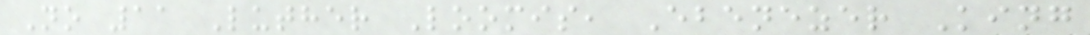No 11 Luther Loomis, Ebenezer King
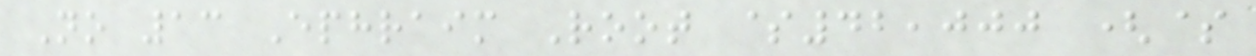No 13 Ephraim Root $42,000 ($
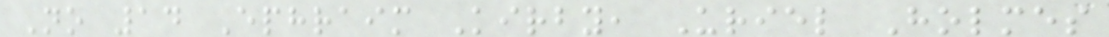No 14 Ephraim Kirby, Uriel Holmes
